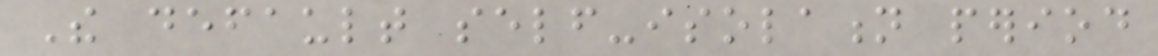The default self-isolation period
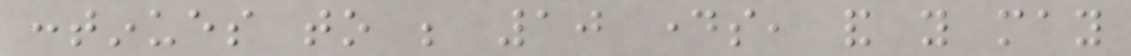continues to be 10 days, and you may
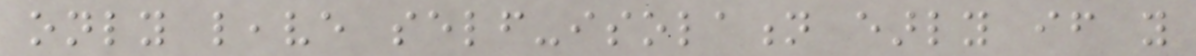only leave self-isolation early if you
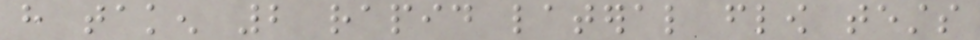have taken 2 rapid lateral flow tests
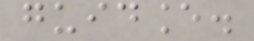guidance.
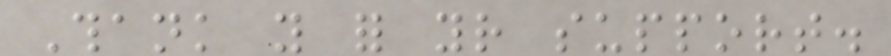Thank you for your support.
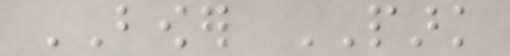BOWER PARK
